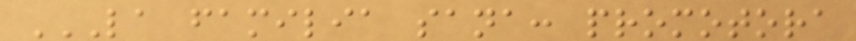LA FAMILIA SANA: PROMOTORA
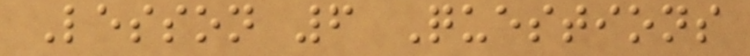Lesson 6 Questions
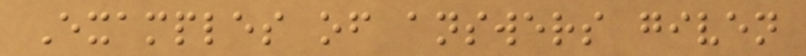Examples of answers given
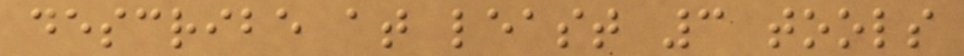describe at least 3 tools
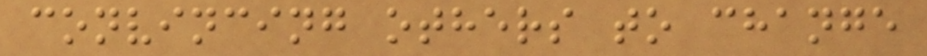convincing others to change
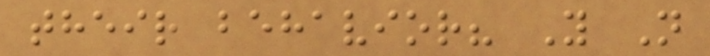their behavior? Y N
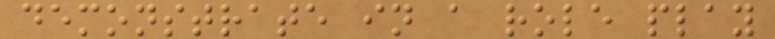demonstrate in a role play
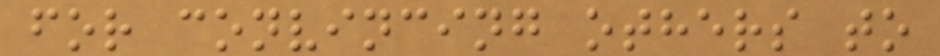for convincing others to
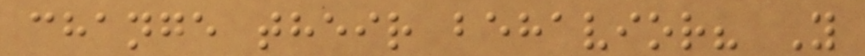change their behavior? Y
